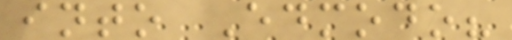into Edmodo?
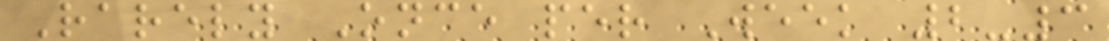Rarely Once per Week 2-3
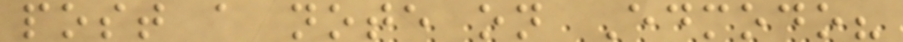post a note on Edmodo?
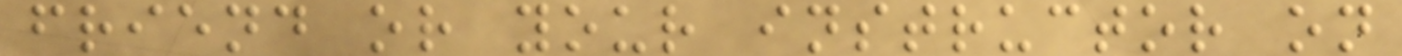friend or your instructor on
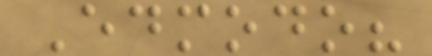Edmodo?
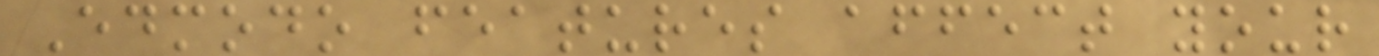Edmodo features affect your
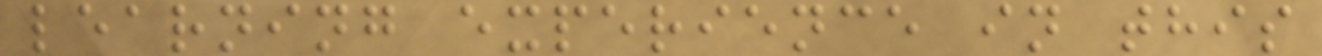learning experience in this
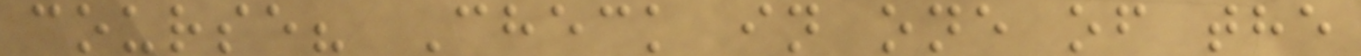course? Check in one of the
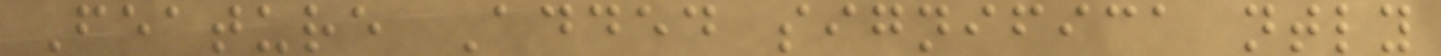Feature Added significa ntly
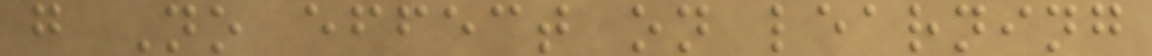g No effect on learning
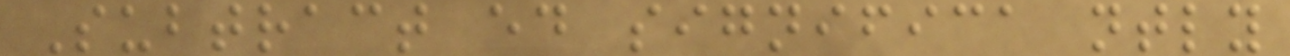Subtract ed significa ntly
